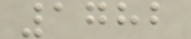1782
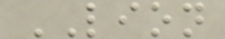LION
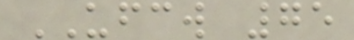UFCW 75
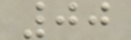00
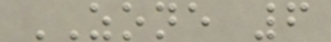ZONE 6
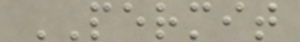PERMIT
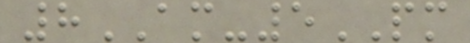8AM-5PM
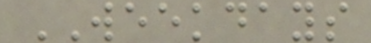WEEKDAYS
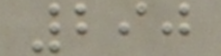290
